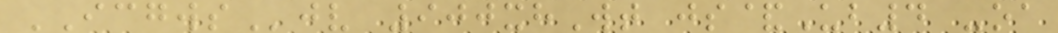ICGWSjv 900xhWt js&Ub4 -oa
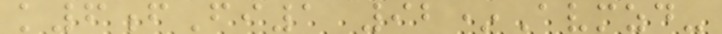k6fFi1 92*Avmzd-
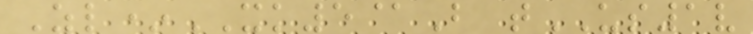Zl*XK5@B tUS1v
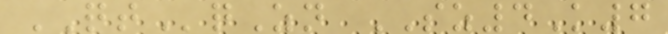QTqZn SZ4K7
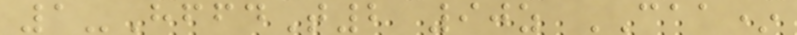1-HffdT2 90z CAA*
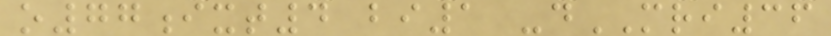o77ixt4 bi1 -dMRI36
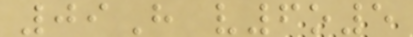09H v6o5
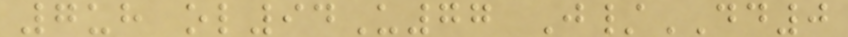7uh ol94U77 J/DD0
